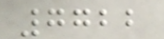7722
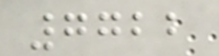7722
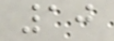10
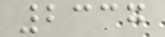2337
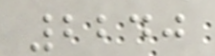2240
